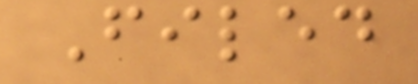Filed
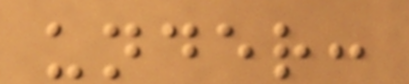under:
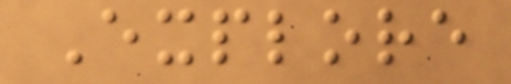Explore
